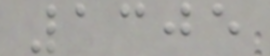1305
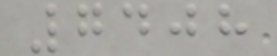7408
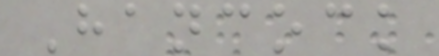Hancock
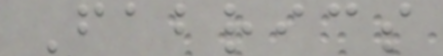Fabrics
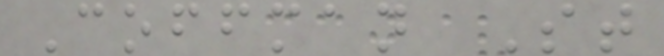Coffman St
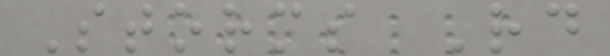Storms Rd
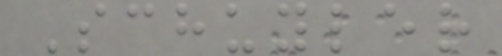Schuyler
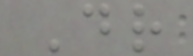Dr
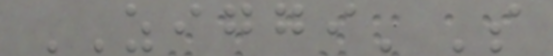ZIGGI'S
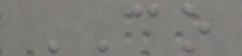CO
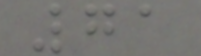71
